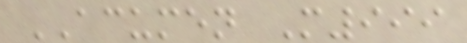ACUMEN M999
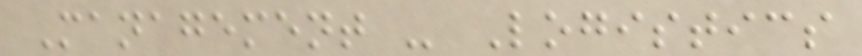Management - Logistics
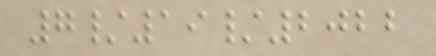7/19/2022
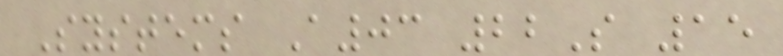Systems A03 22S 15
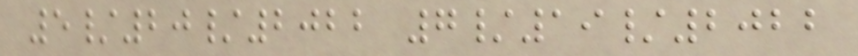5/20/2022 7/19/2022
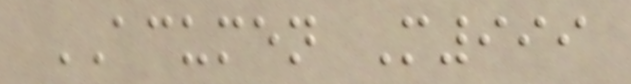ACUMEN M999
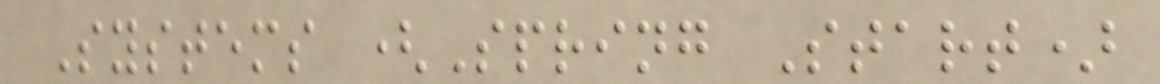Systems (Spring Start)
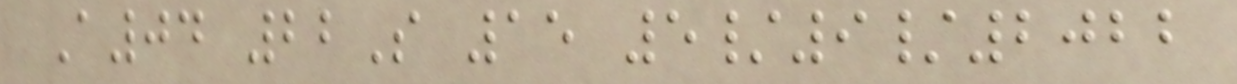A04 22S 15 5/9/2022
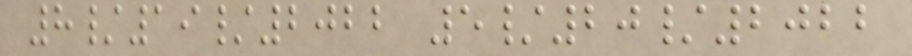8/19/2022 5/20/2022
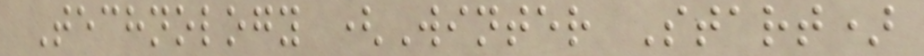Technology (Winter Start)
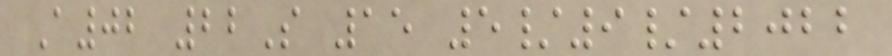A02 22S 15 5/9/2022
